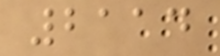2114
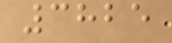3825
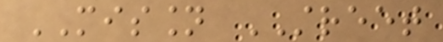MISSION STREET
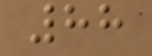88
